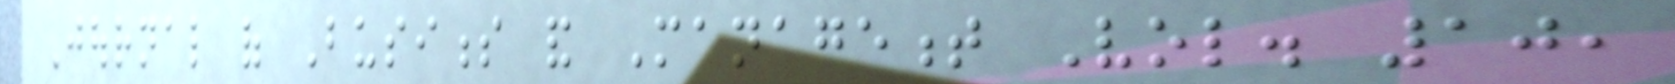Journal of Business and Management Vol. 10,
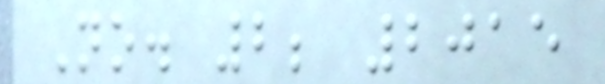No. 2; 2015
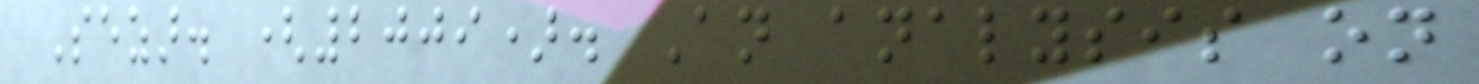Sezar. (2009). An analysis on
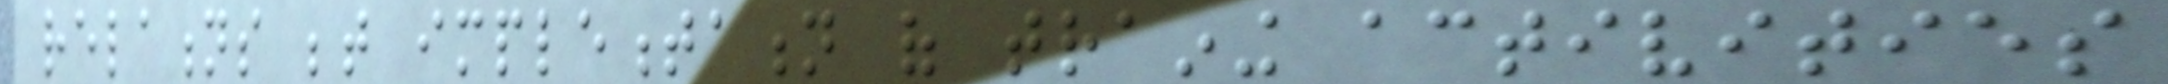relations between implementation of training activities
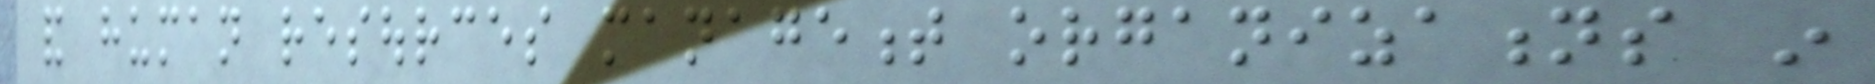and human resources management organizations in
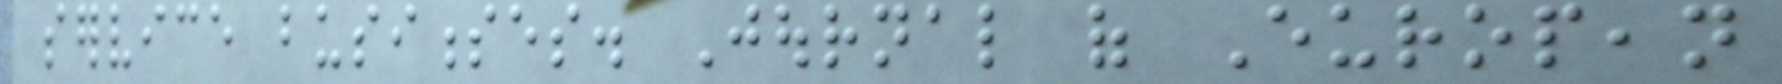service businesses. Journal of European
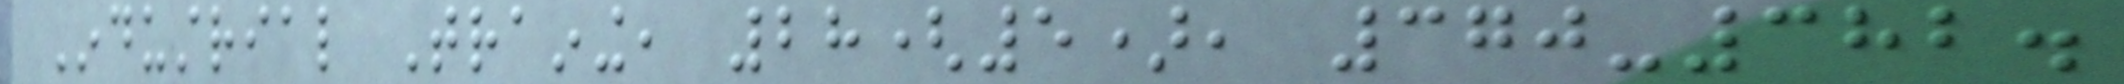Industrial Training, 28(5), 370-382.
